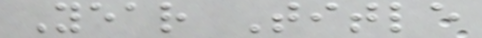Year Title
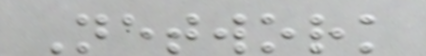Network
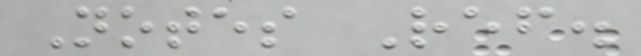Notes Ref.
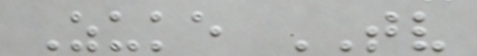Zuke TV
